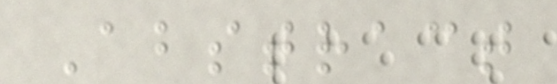Abstract
